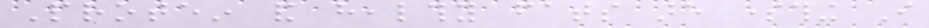Protein and healthy fats are something I
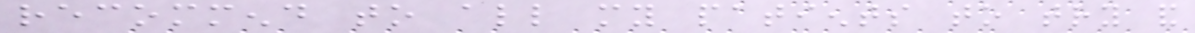recommend to all my patients to try and
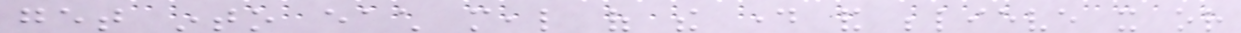get into each meal of the day and believe it or
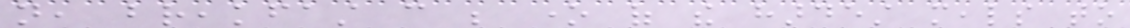not, breakfast can be one of the hardest meals to
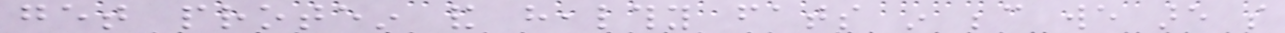get protein and healthy fats in because we are so
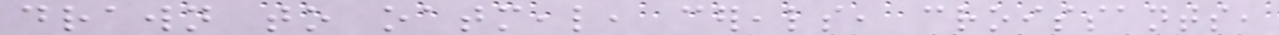drawn to oatmeal, cereals, croissants,
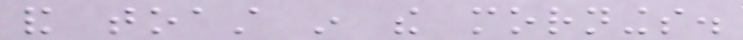and toast in the mornings.
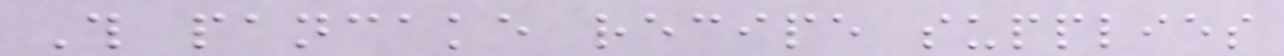This pancake recipe supplies
